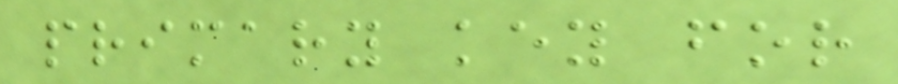primary key for
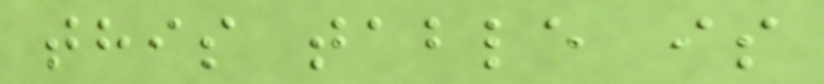this table is
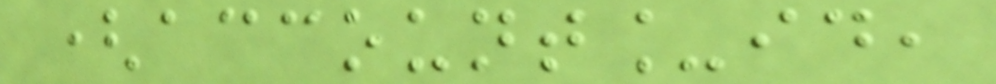(account_id,
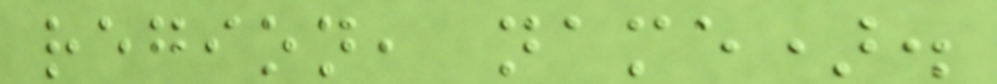region, name).
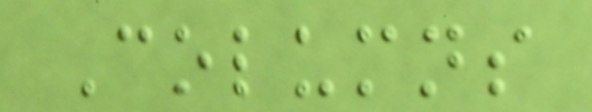Columns
